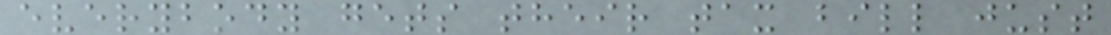everybody gets their tax bill just
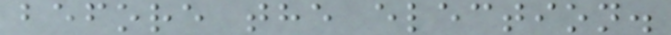before the election.
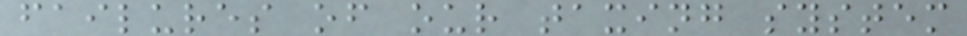failures of our taxing system
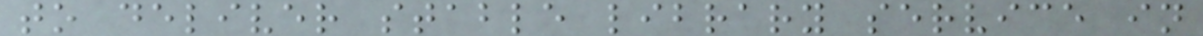to deliver stable library service in
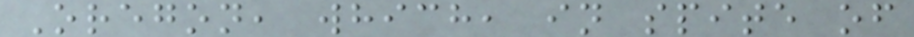Oregon, which, in spite of
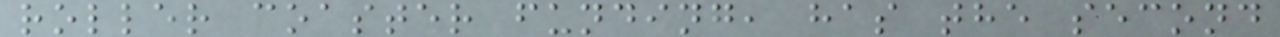roller coaster funding, has the second
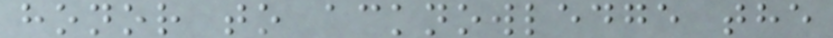honor to acknowledge the
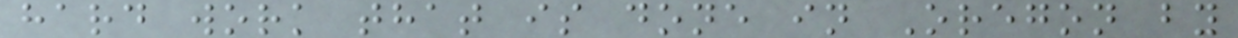hard work that is done in Oregon by
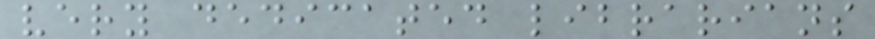very dedicated librarians
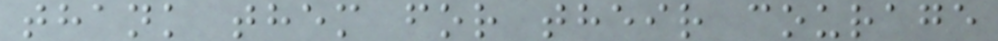thank them for their courage
